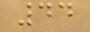44
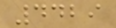4429
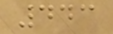443
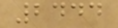2444
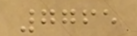7765
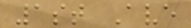1st Ave
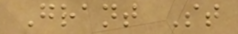Grant St
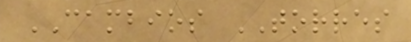CAMBIOS TORRES
